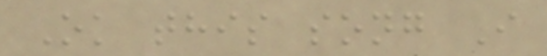Ok this song I
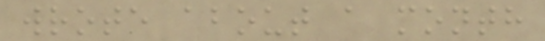wrote about a month
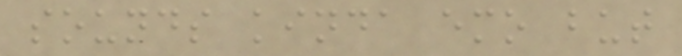sounds kinda emo but
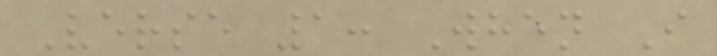Verse 1: When I
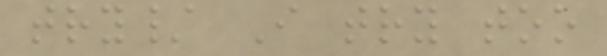try/ I try too
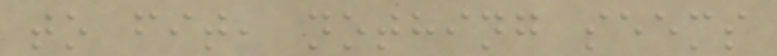to fit, nothing seems
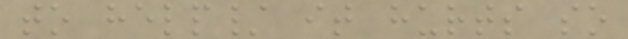to help/ it hurts so
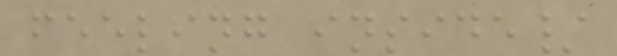feeling inside/
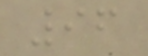96
